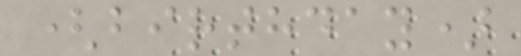(birthday)
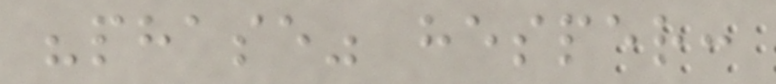"phase" hesper:
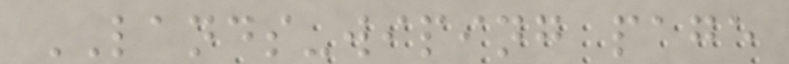LANDS-wiping page
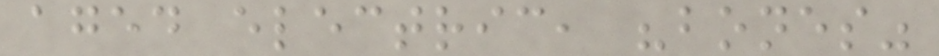aged electric, "bones"
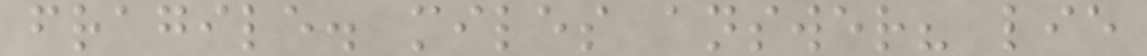fragile. miles answer? lie
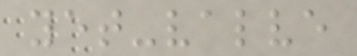yet-valve
